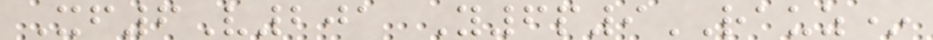Xf6V201 Y6p9RAUZ*
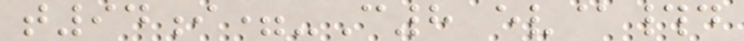t94i=-C8 ev@#d
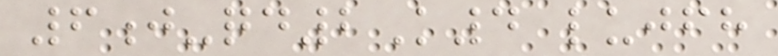6j-qd2K4 lujfh
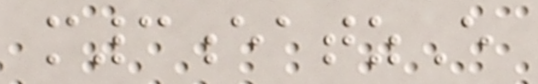m3eatzE
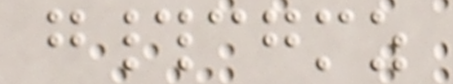g#cgmz
